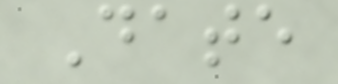Date
